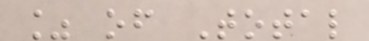% of Total
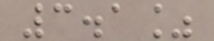3.1%
